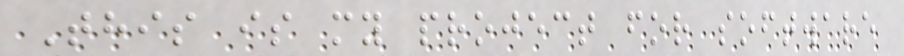This is my project for software
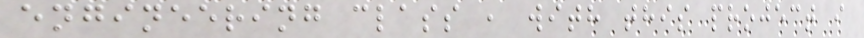engineering class , with this project i
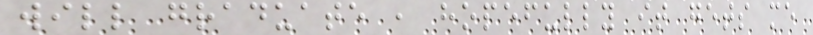will graduate , hopefully it gets me
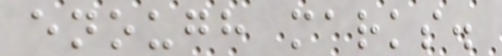enough marks.
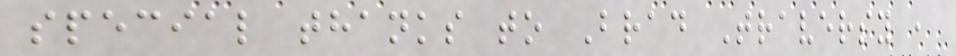special thanks to Brad Traversy ,
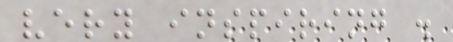very inspiring .
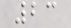23
